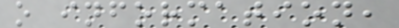o information,
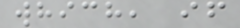which, if
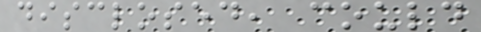disclosed, could
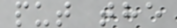put the
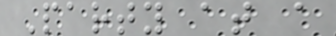Party at a
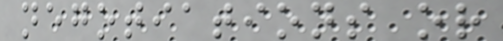negotiations or
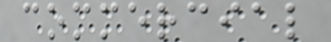commercial
